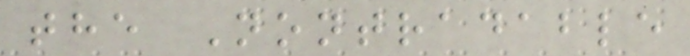the Nontradable
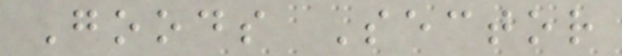Goods Sector
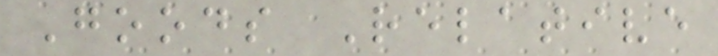Goods Relative
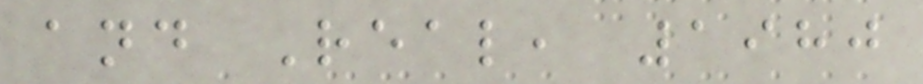and Real, 1980
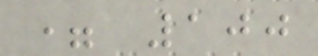= 100
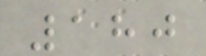180
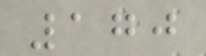170
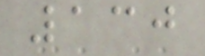130
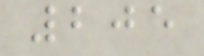205
